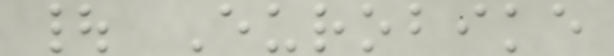| Eurobike
